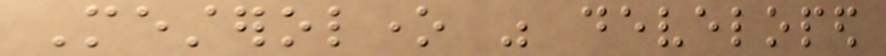Mesterolone was developed
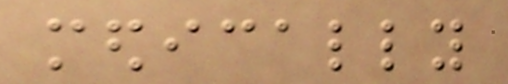medically
